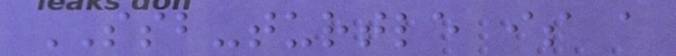SSB-turtle is a
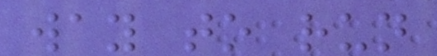way to run
